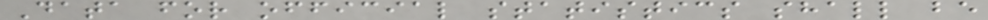Data for official statistics shall be
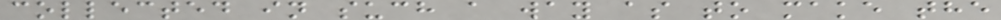collected in such a way as to make the
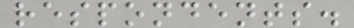respondents.
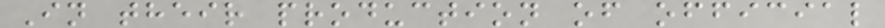In their production of official
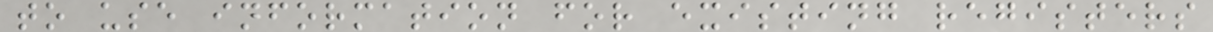to use information for existing registers
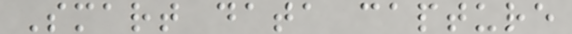Smart data capture
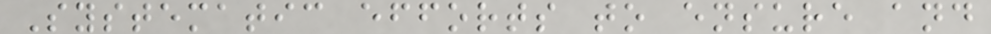Systematic efforts to ensure and
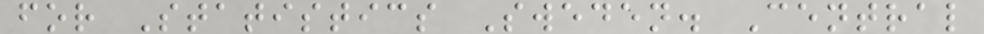for Statistics Sweden. Central
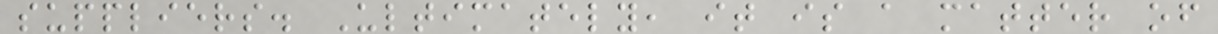suppliers. Ultimately, it is a matter of
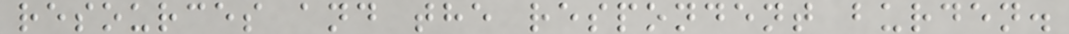resources and the respondent burden.
